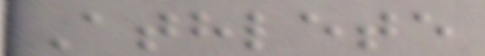Athlete
